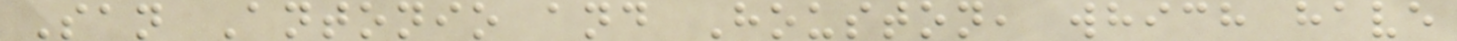San Antonio and Houston, which have
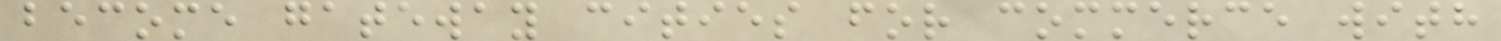become gateway cities for commerce with
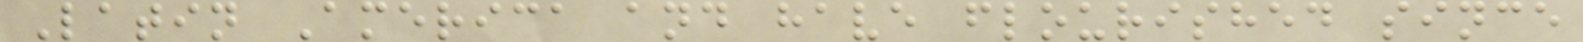Latin America and have flourished since
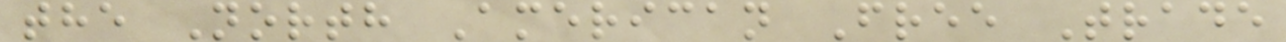the North American Free Trade
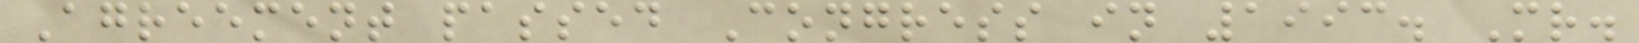Agreement passed Congress in 1993. Mr.
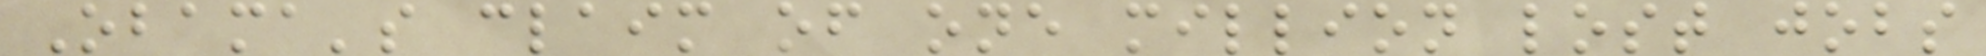Obama's claim of one million lost jobs
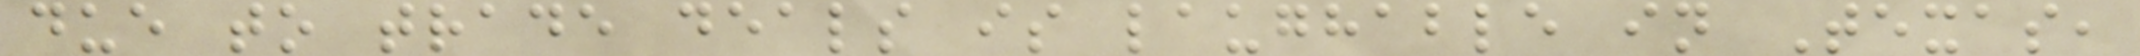due to trade deals is laughable in Texas,
